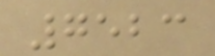7523
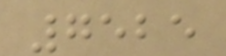7525
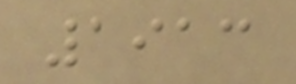1913
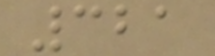321
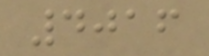4016
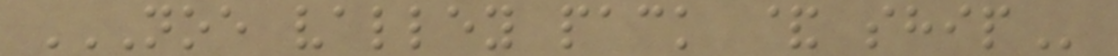NOE VALLEY PACK & SHIP
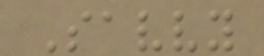Savvy
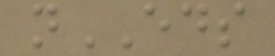nEDS
